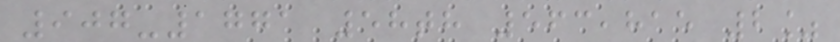907-1771 58th 563,815 2%
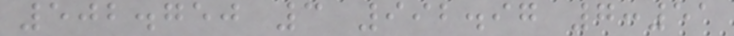502.750 3 992.97 7:51
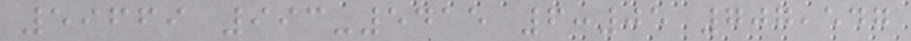59669 993-5415 6:05 707,547
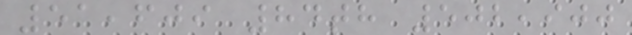51,609 84th 502,900
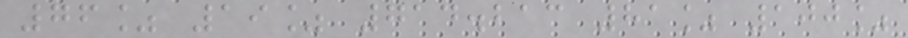76% 19% 714.213 81% 100%
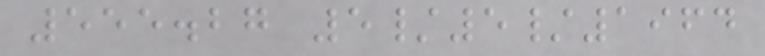555.27 5/5/1964
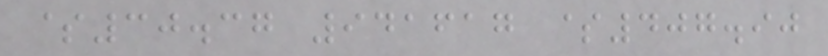$30.37 941617 $407.90
